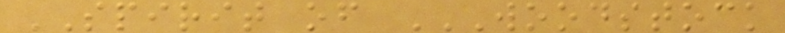SPIRIT of WOODSTOCK
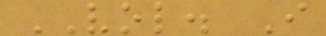VOL. I
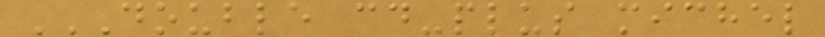DOUBLE CD-PLUS MICHEL
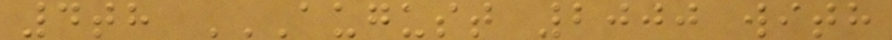4th AUGUST 2000 WITH
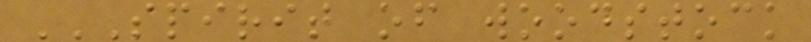SPIRIT OF WOODSTOCK
